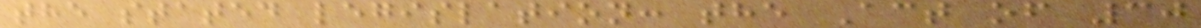the stated legislation: the Act of 30
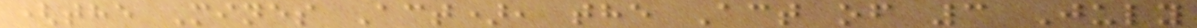(the Mines Act), the Act of 3 July
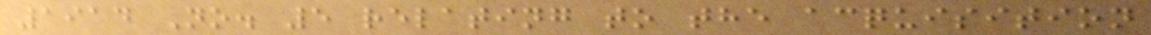1914 No. 5 relating to the acquisition
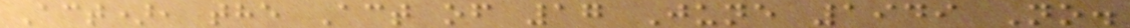Act), the Act of 17 June 1949 No.
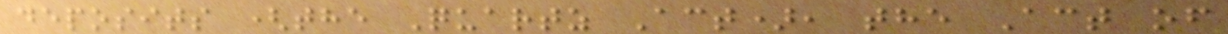deposits (the Quartz Act), the Act of
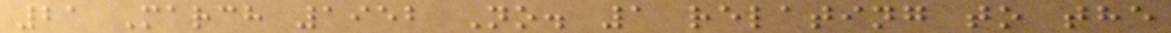21 March 1952 No. 1 relating to the
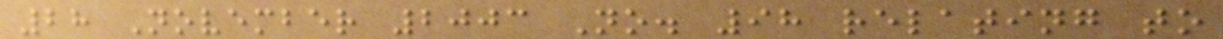28 November 2003 No. 98 relating to
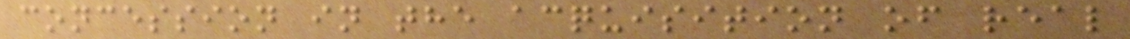concession in the acquisition of real
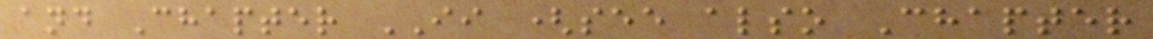and Chapter II (see also Chapter
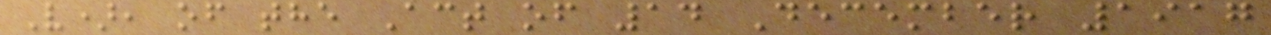V), of the Act of 14 December 1917
